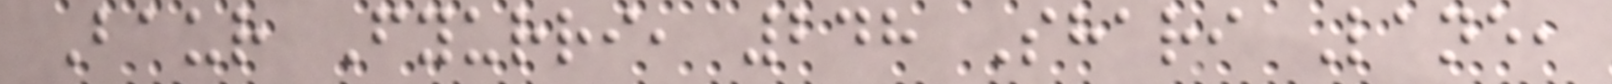Baur Fyurri, 248 Shari Lane,
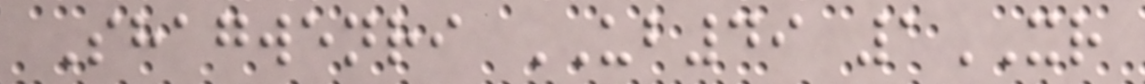Shagwenri UB49 1XR
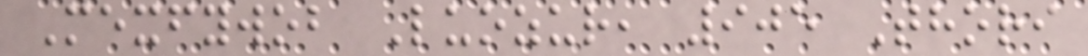Mexfywob Luozur, 905 Thori
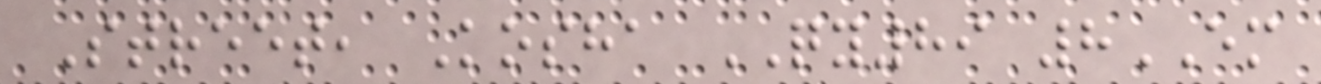Street, Kosha QY89 8EM
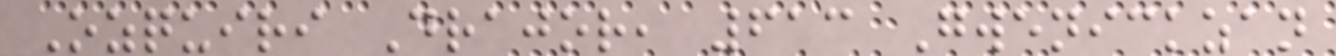Ozquiri Drajor, 613 Gwenickzan
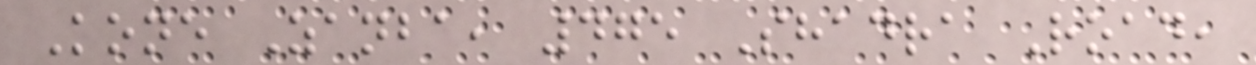Kone Zanba, 475 Shadra Road,
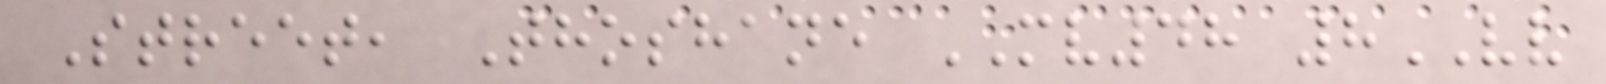Street, Thoshane MV48 8VV
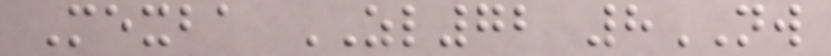Mexba ZL72 8NW
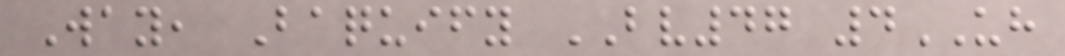Way, Baquify BV47 4UH
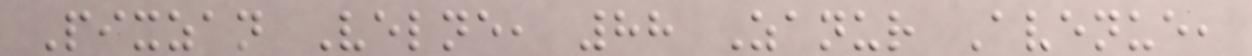Pixzan Velne, 88 Zanur Avenue,
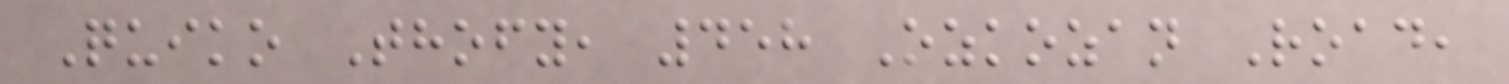Quiko Thofy, 458 Ozkozan Road,
